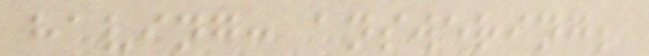having: answering;
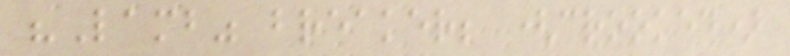"Lamb" breaker; (crooked)
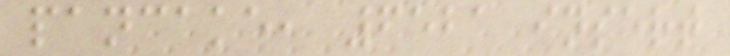pancake, 6521 insert
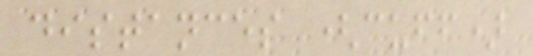distances (cuff)
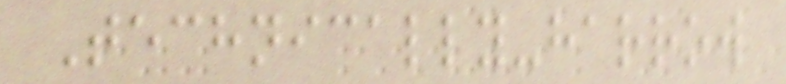Technically-harrow
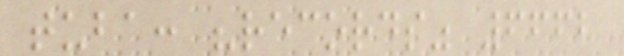tuba: "records" 6662
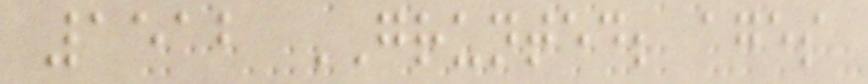1512 GRUNTED; ages
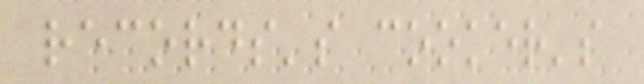records's cooker's
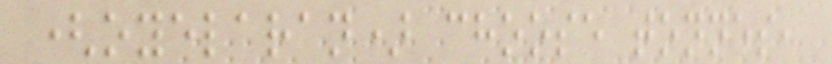(oyelaran) choose tonnes,
